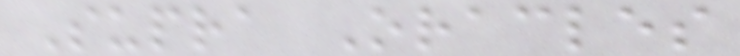Supra Oracles
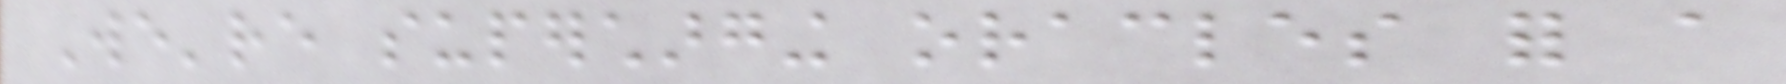We're supercharging oracles for a
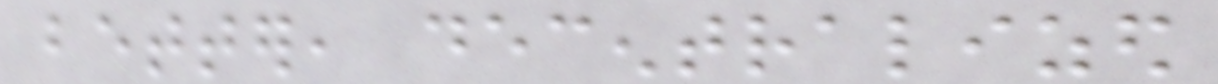better, decentralized
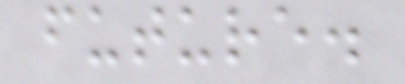future.
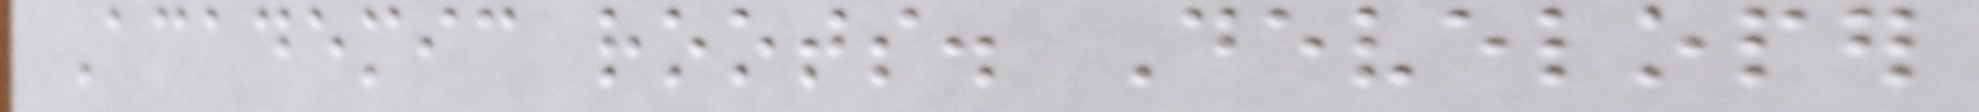Academic roots. Developer
